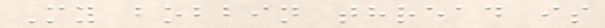My bobbin thread is
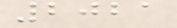2021
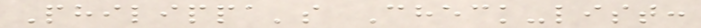Philippa's Check-list:
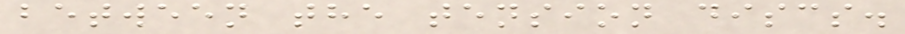between the tension discs.
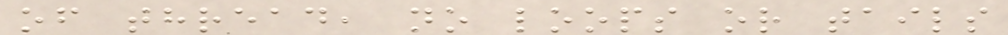of thread, no loops or tails
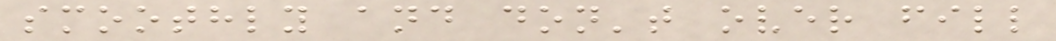smoothly and don't over fill
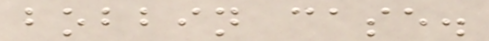bobbin case.
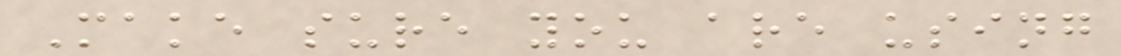Make sure you are using
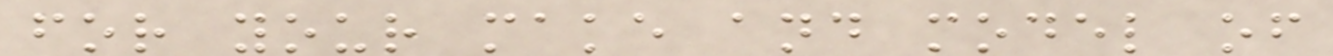for your make and model of
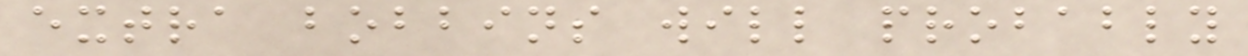extra bobbins will probably
